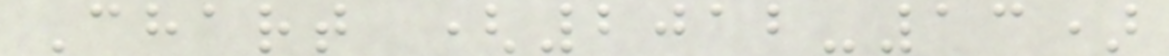Chart (2012-13)
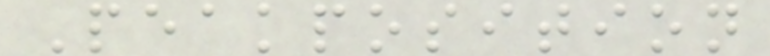Peakposition
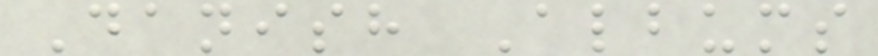Danish Albums
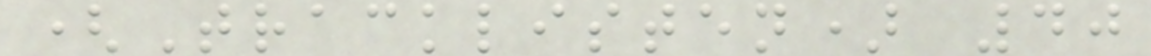(Tracklisten) 40
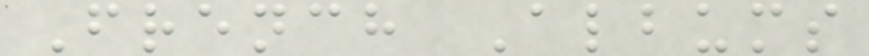French Albums
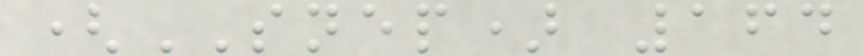(SNEP) 164
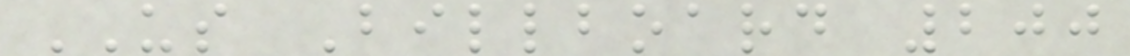US Billboard 200
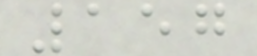157
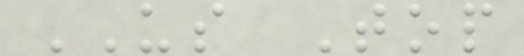US Top
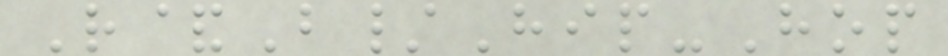R&B/Hip-Hop
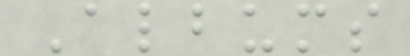Albums
